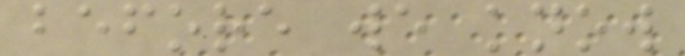before we know
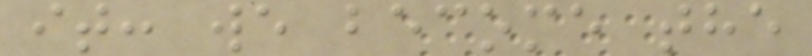it: we become the
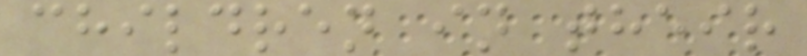children in their
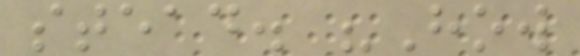stead. "How
